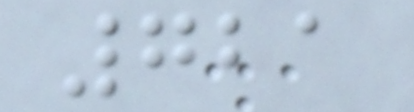721
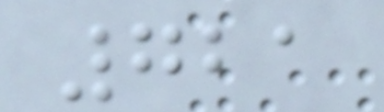721
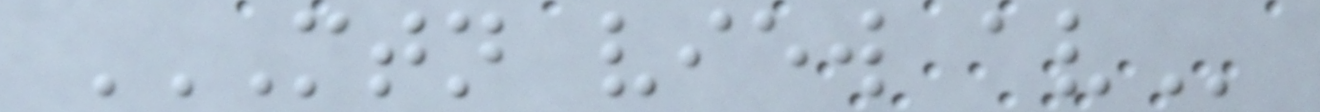MTN VIEW AV
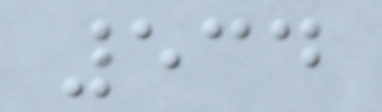534
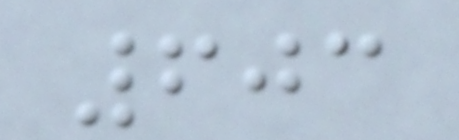603
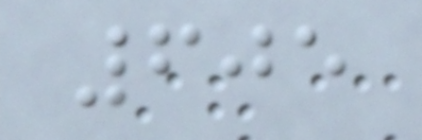605
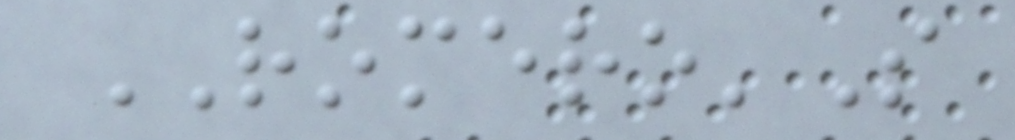ROMERO'S
